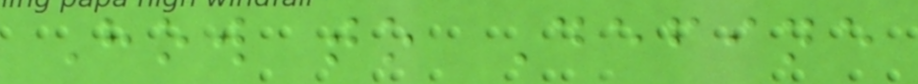How to Define
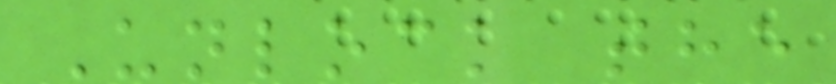Unlock the
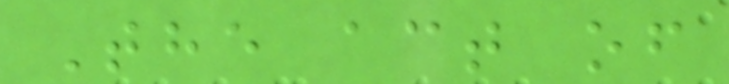The act of
